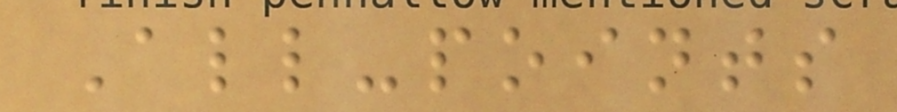All-points
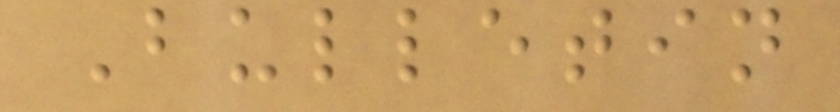Bulletin
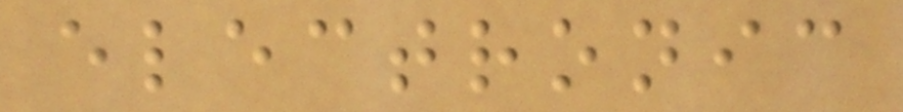electronic
